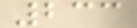233
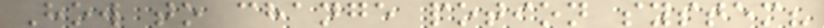How to change potion system?
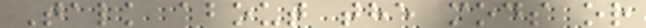Talk about the mods or
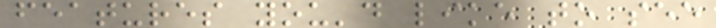features you'd like to see
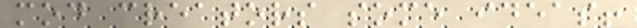mod creators some ideas!
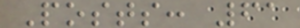Posts: 61
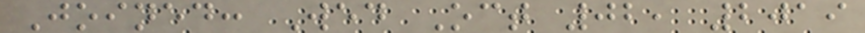Joined: Wed Oct 02, 2019
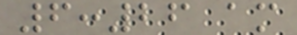6:26 am
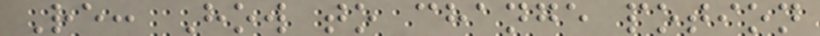Re: How to change potion
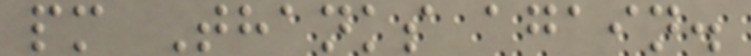pm Thanks again.
